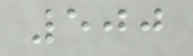500
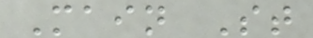Main St
